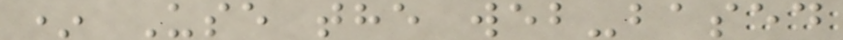* Use the web-based
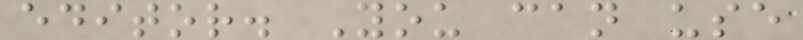editor. You can use
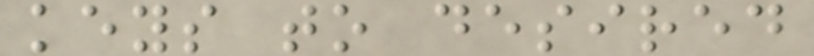keys to desired
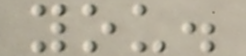you.
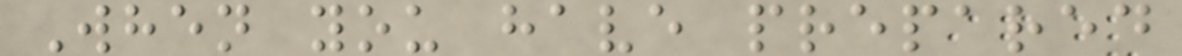When you have prepared
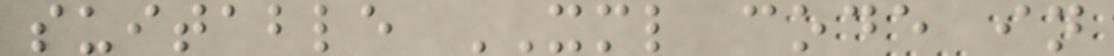suitable XML code in
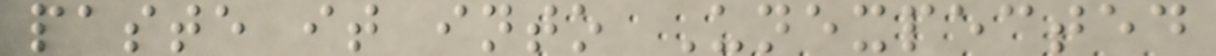paste it into Unexpected
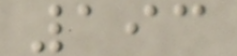193
